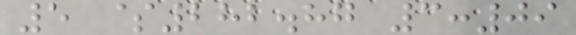5 $282.87 3:09
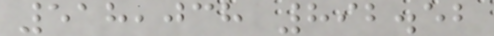518,038 892.52
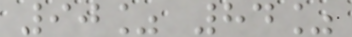90% 84%
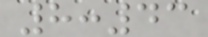8:43
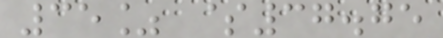35% $37.75
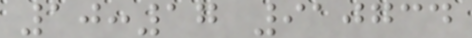10:17 910734
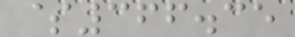$366.35
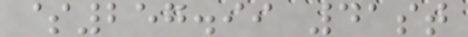$257.99 41st
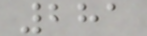281
